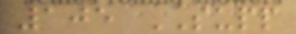105 SUPP
